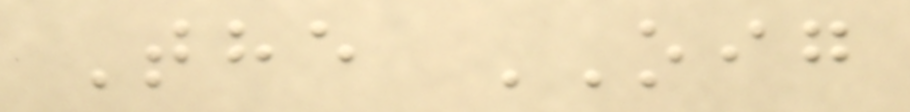The OIG
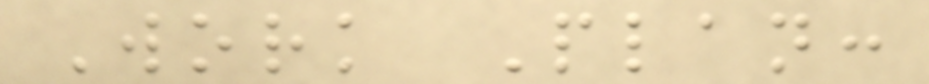Work Plan:
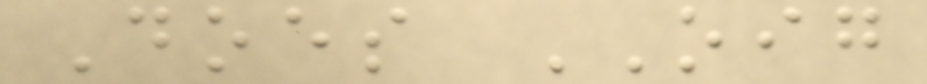Does OIG
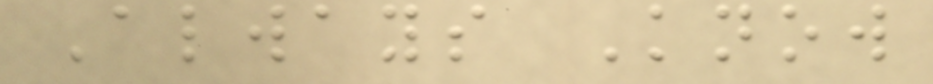Always Know
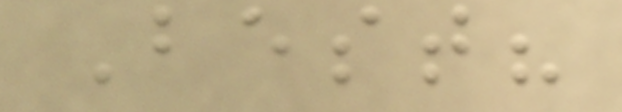Best?
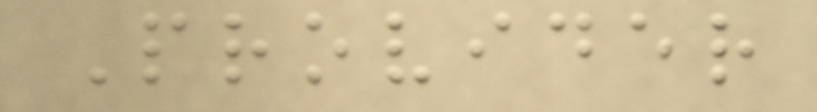Provider
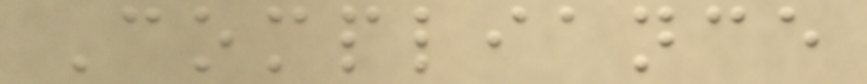Compliance
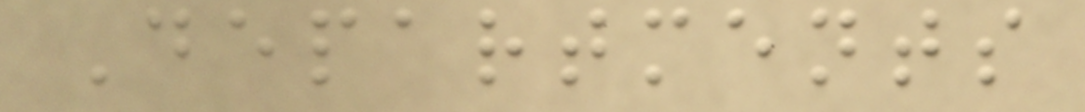Departments
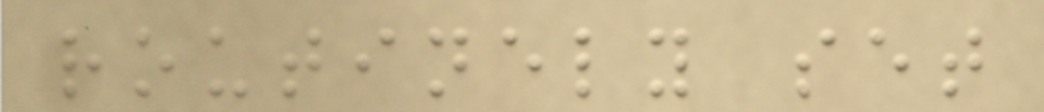routinely set
